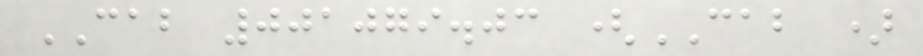CAB 001079.03 (CAB )
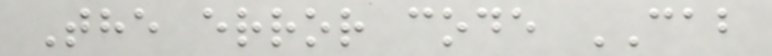The error code CAB
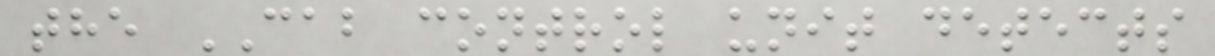the CAB control unit detects
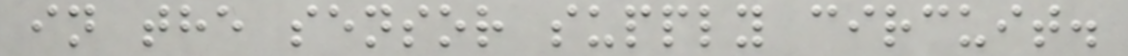in the sensor supply circuit.
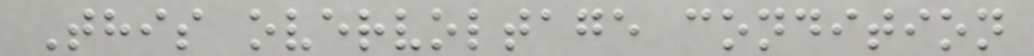This overvoltage condition
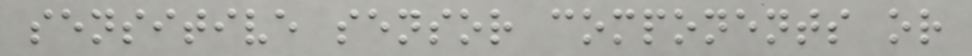sensitive sensor components or
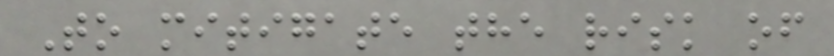To mitigate the risk of
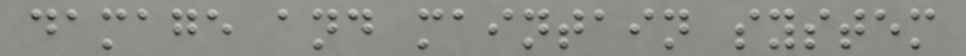damage and maintain system
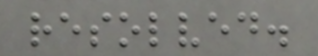resolved.
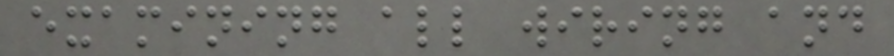examining all wiring and
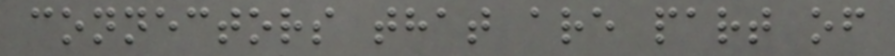connectors that are part of
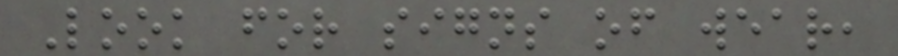Look for signs of wear,
